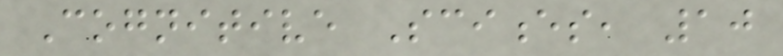Cognitive Sciences, 10
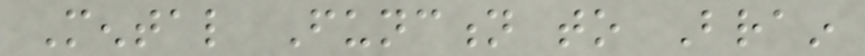Mental Function to Brain
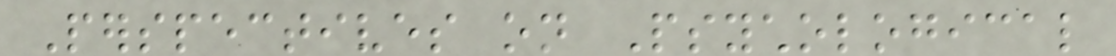Perspectives on Psychological
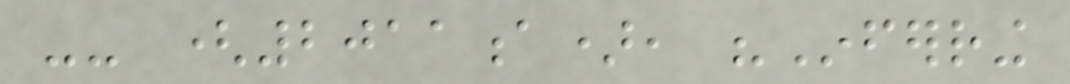-- (2011a), "Inferring
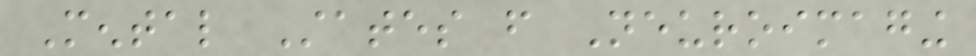Mental States from Neuroimaging
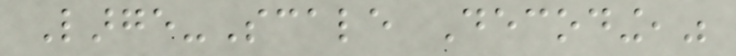Large-Scale Decoding,"
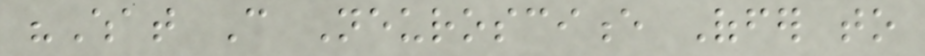"What Can Neuroscience Offer to
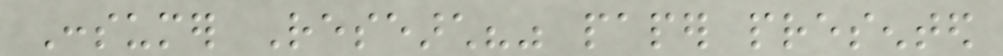Consumer Research?" paper presented
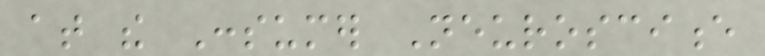at the Consumer Neuroscience
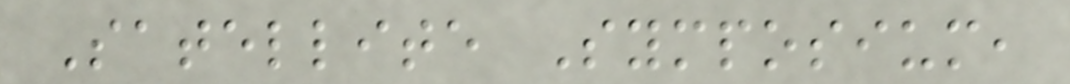Satellite Symposium,
